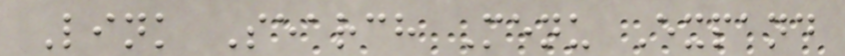Link Search Menu Expand
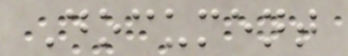Document
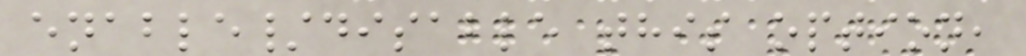enable/disable this option,
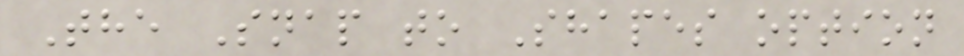The Snap to Shapes option
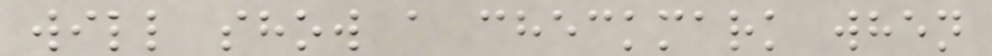will show a checkmark when
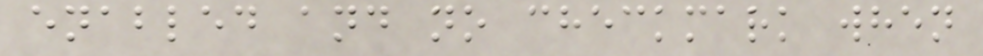enabled and no checkmark when
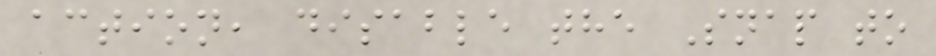action, disable the Snap to
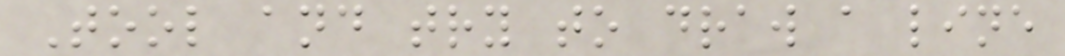Tool and try to draw a line
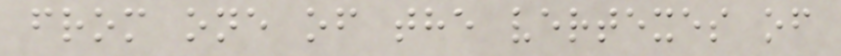from one of the vertexes of
